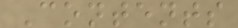Contents
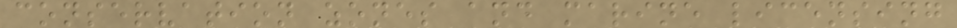conservation zones and marine licensing
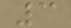3
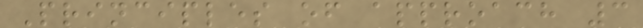Principles of approach 3
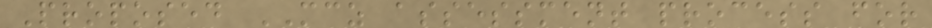Proposed MCZ assessment process for
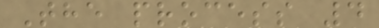The process 4
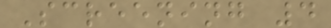Screening 4
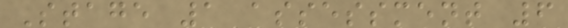Stage 1 assessment 6
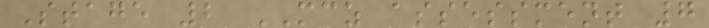Stage 2 MCZ assessment 7
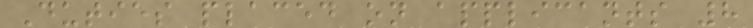Duties placed on applicants 8
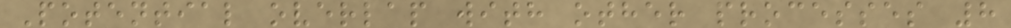Potential overlap with other processes 8
